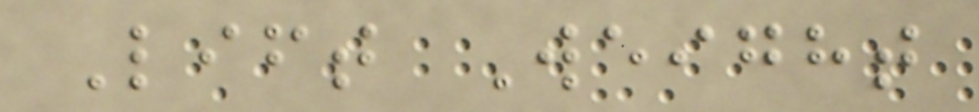Lift Weight
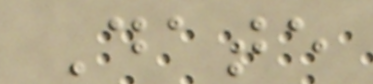Date
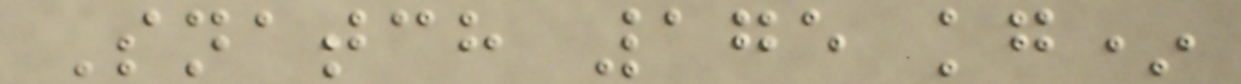Snatch 175 kg*
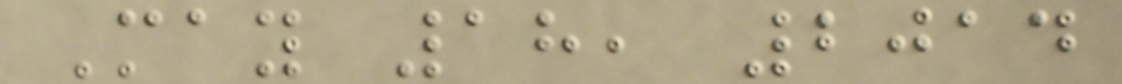May 18, 2014
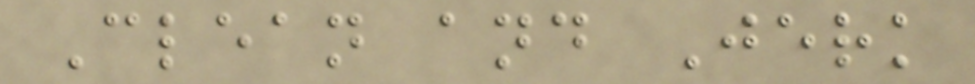Clean and Jerk
